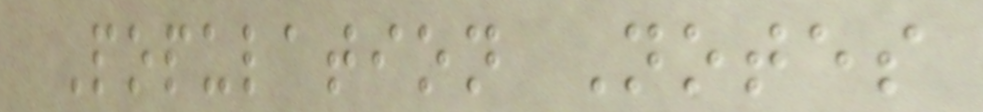Population Notes
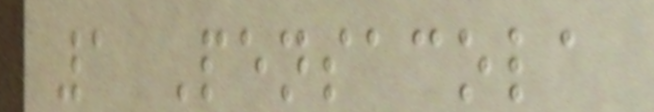1 Pensacola
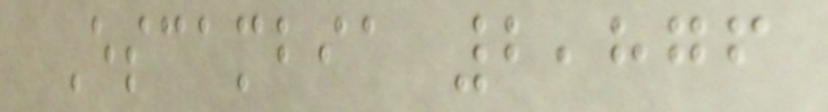Escambia 2,876
